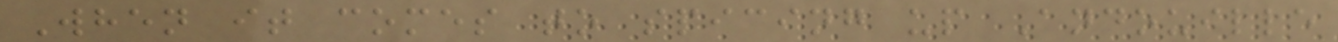When it comes to spicing up Andouille
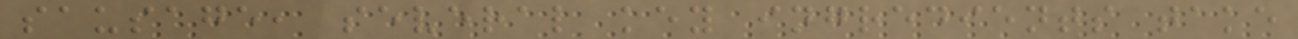sausage, several key ingredients take
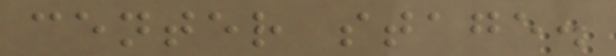center stage.
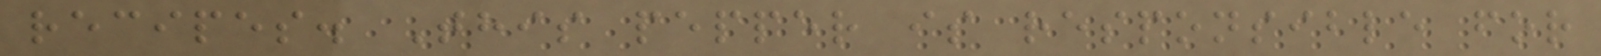recipes. This pepper is responsible for
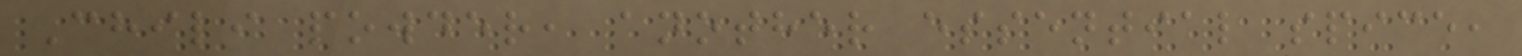Chili powder, another essential spice,
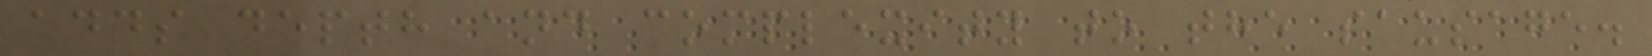adds depth and complexity to the sausage.
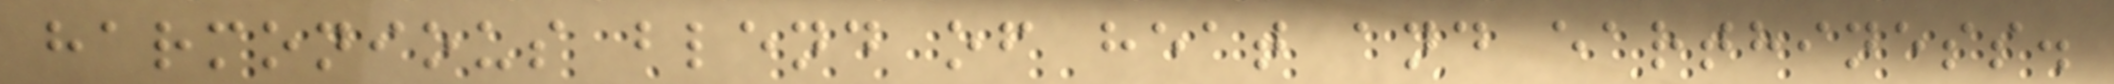harmonious blend of heat and earthiness.
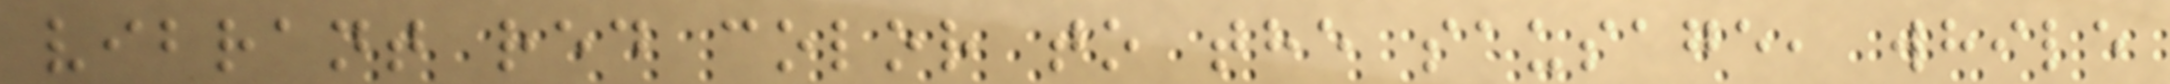vibrant red color to the sausage, while
